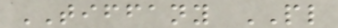TIFFANY PL
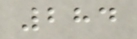284
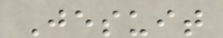Jesuit
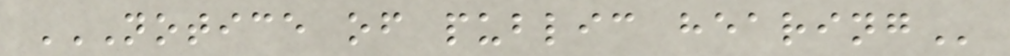NOTICE OF PUBLIC HEARING
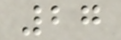27
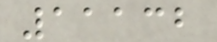11132
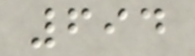694
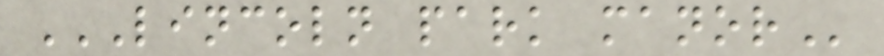LINCOLN PARK MANOR
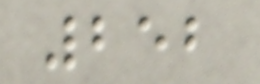252
